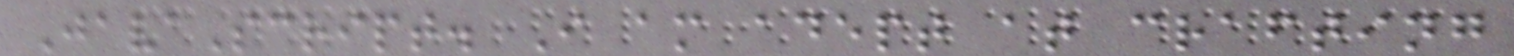JavaScript. I am adept at crafting
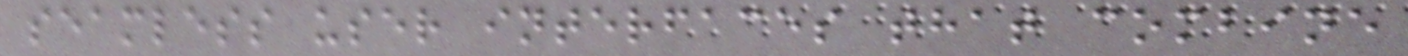seamless user interfaces that combine
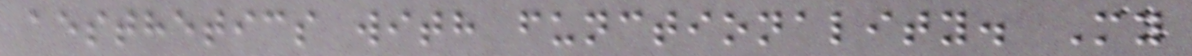aesthetics with functionality. My
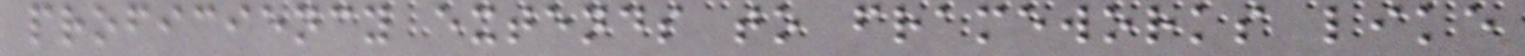proficiency extends to frameworks like
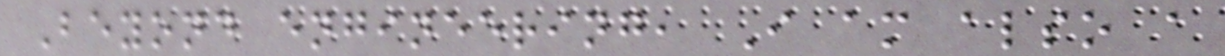Beyond engineering, I am also a
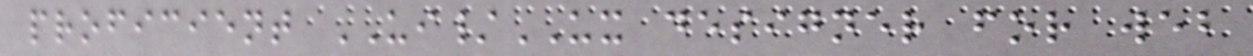proficient UI/UX designer for web
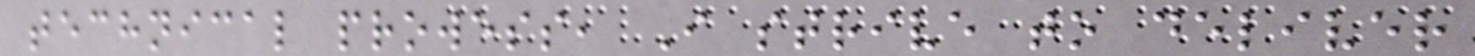technical prowess, I strive to deliver
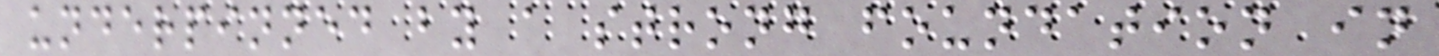underpinned by a strong foundation in
